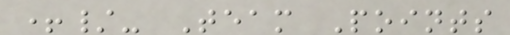+/- Team Points
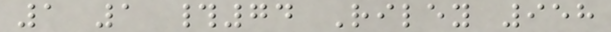1 1 #74 Riley 958
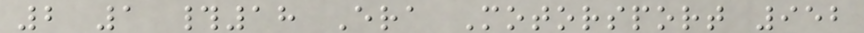2 1 #18 Era Motorsport 952
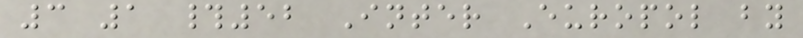3 1 #52 Inter Europol by
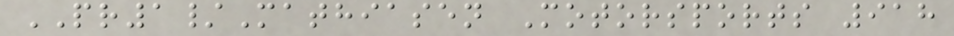PR1/Mathiasen Motorsports 918
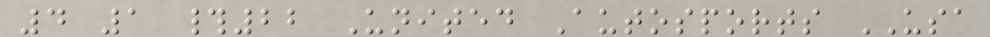4 1 #22 United Autosports USA
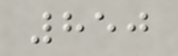850
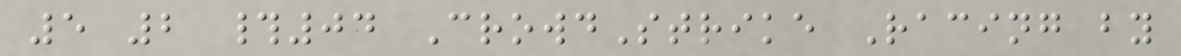5 2 #04 CrowdStrike Racing by
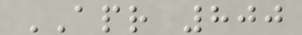APR 800
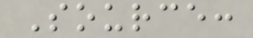Source:
